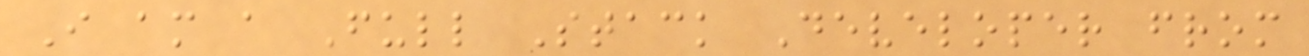I am a Full Stack Developer from
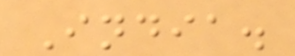India.
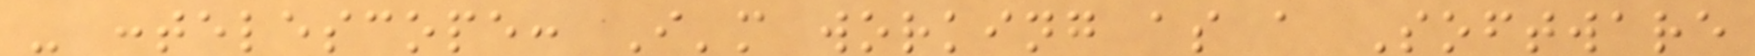- :telescope: I'm working as a Software
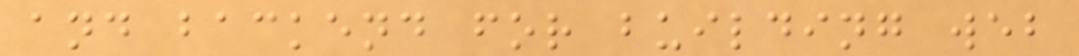and backend for building web
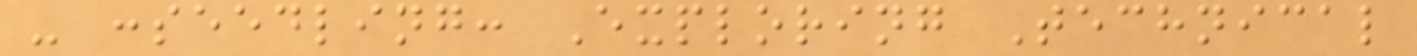- :seedling: Exploring Technical
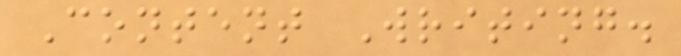Content Writing.
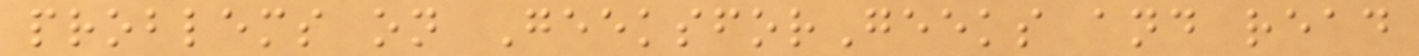problems on GeeksforGeeks and read
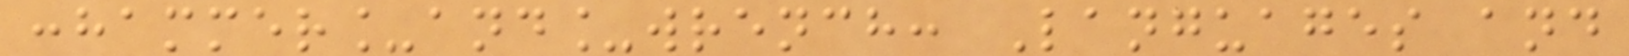:hammer_and_wrench: Languages and
